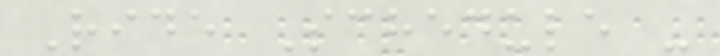Ride Schedule -
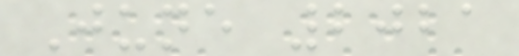June 2021
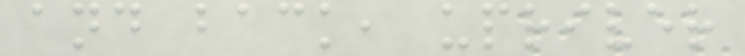and back, upriver
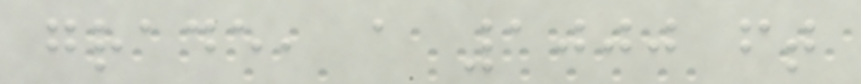grade, a 1000 ft
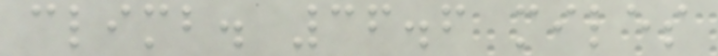climb. 36.6 miles
